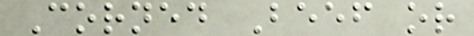Corned Beef or
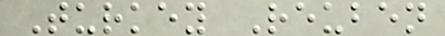Turkey Reuben
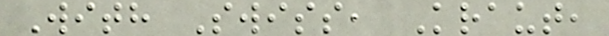With Swiss, Kraut,
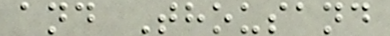and Thousand
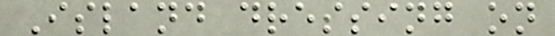Island dressing on
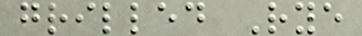grilled Rye
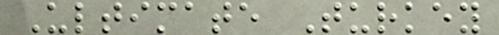Ultimate Turkey
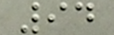94
